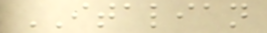ITALIAN
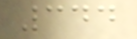344
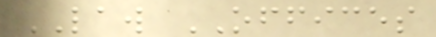LAW OFFICES
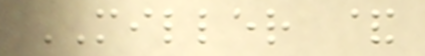MILLER &
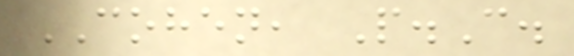COHEN, P.C.
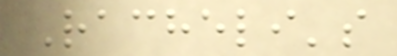Racheli's
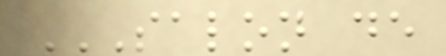SALON DE
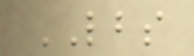LBS
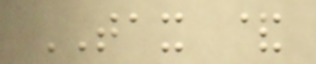TAX &
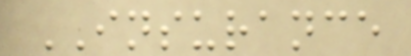INSURANCE
